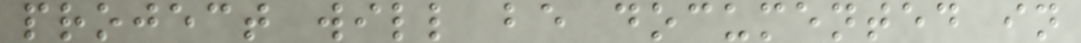project will be documented in
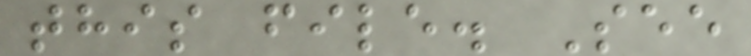this file. See
